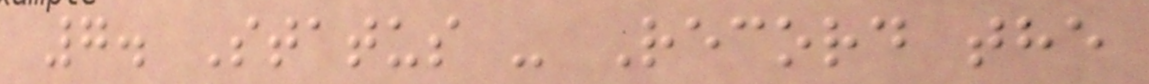7. Status - Record the
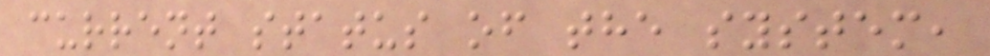current status of the system,
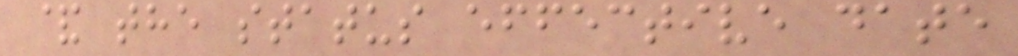& the status effective date
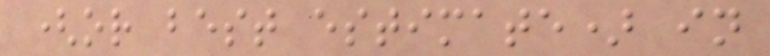(or best estimate) in
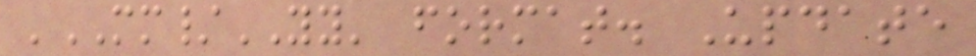'MM/YY' format. Update
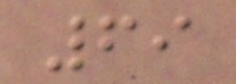69
